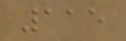115
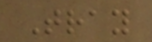Tray
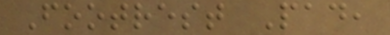Footrest Pad,
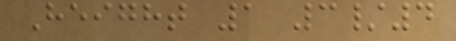Height 1 3/4
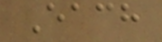Each
